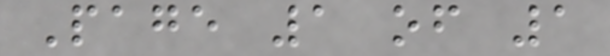Page 1 of 1
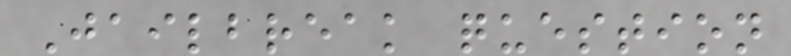Jailbreak question
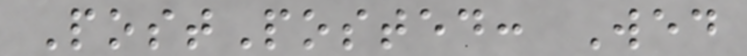PostPosted: Wed
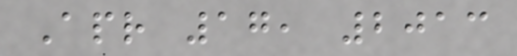Apr 17, 2013
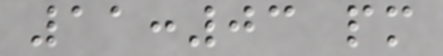11:03 pm
